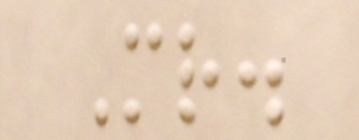Mr.
